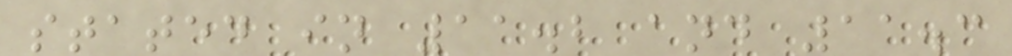stated in 11.2 and 11.3
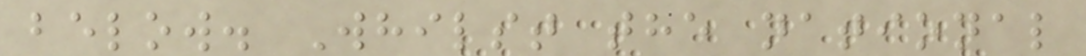below. Whilst the national
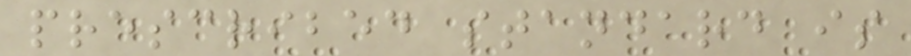prescribed standard is
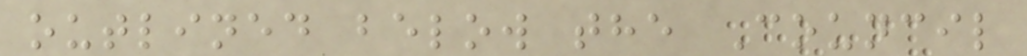outlined below the Council
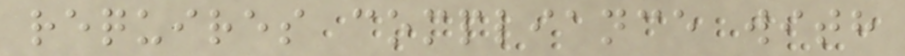requires compliance with
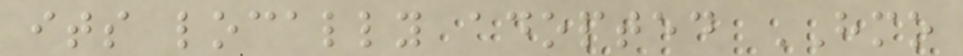its locally adopted HMO
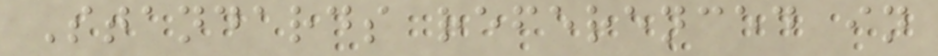Standards referenced in
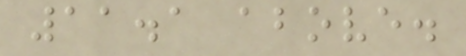11.1 above.
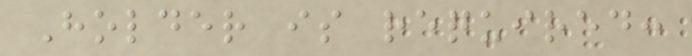Holder is required:
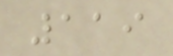119
